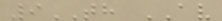9TH AV
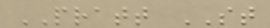PRATT ST
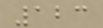123
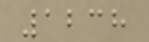1238
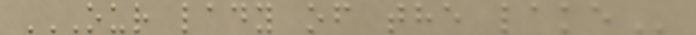OUR LADY OF THE LAKE
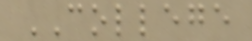COLLEGE
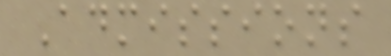Admissions
